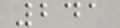241
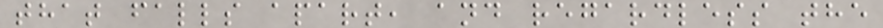that falls apart, and regardless the
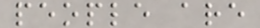people are
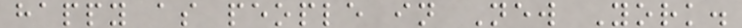happy as people in New York.
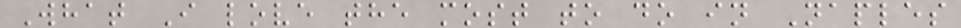What I love the most to do in Naples
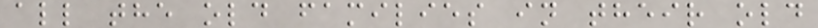all the old families in their old
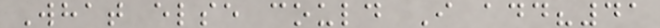What else could I add?41
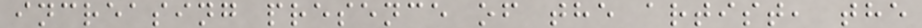increasing presence of the artist, the
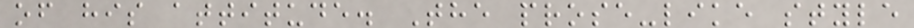of his attitude. The prose-like style
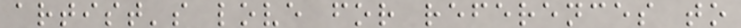artist's love for references to
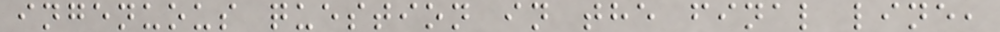ingenuous question in the final line,
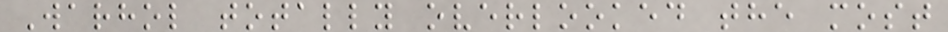Warhol totally overlooked the most
